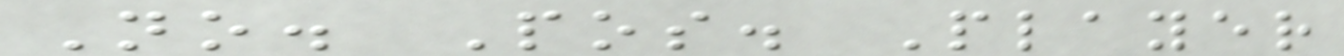No. Pos. Player
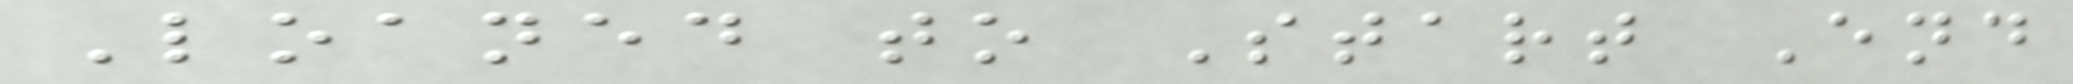Loaned to Start End
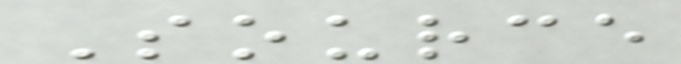Source
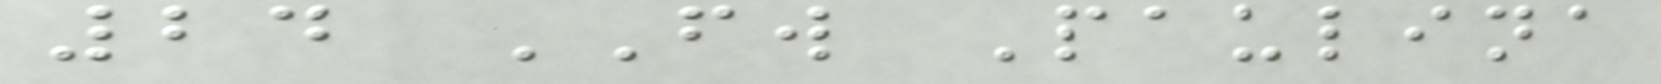24 FW Paulina
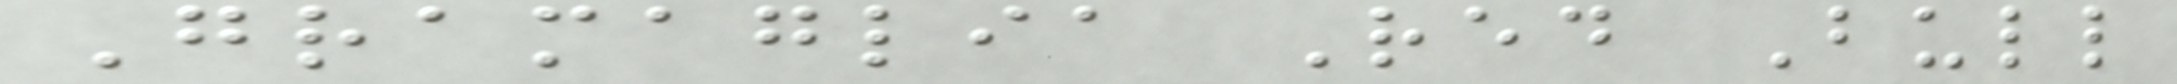Gramaglia Red Bull
